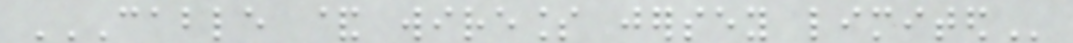CABLE & WIRELESS JERSEY LIMITED
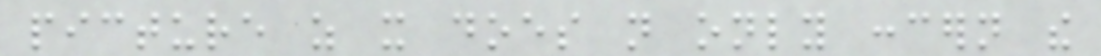picture as it does not only concern the
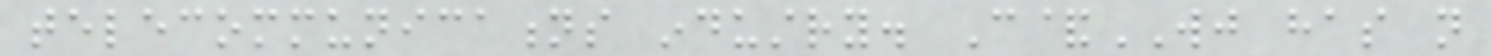telecommunications industry. C&WJ has not
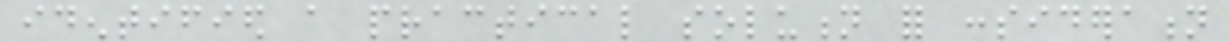identified a practical solution for consideration
